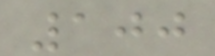100
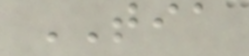TIA
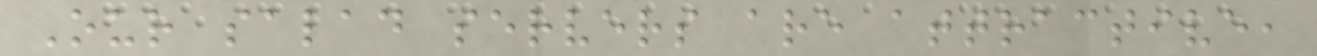Our salad servers are attractive,
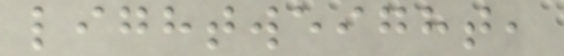lightweight,
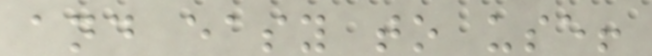and easy to use!
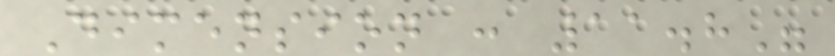Dimension : 11.8"
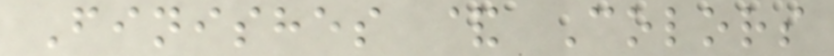Finishes & Colors
